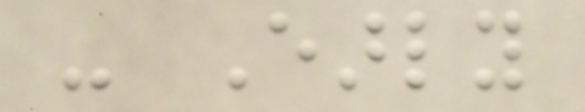- Early
